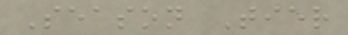Season Tier
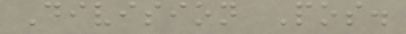Division Pos.
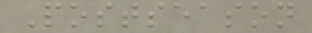Postseason
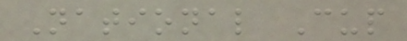National Cup
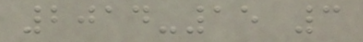2014-15 3
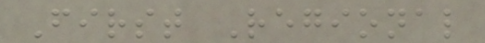First Regional
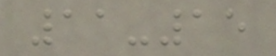11-15
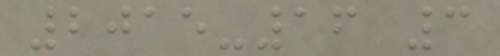2015-16 3
